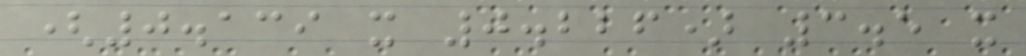(0.139 x 0.226) 3.5 x
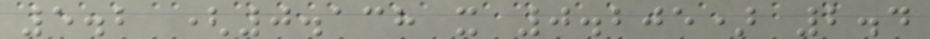5.2 (0.138 x 0.205) 2.4
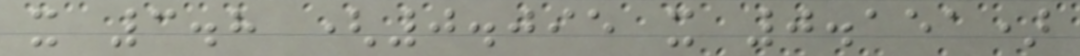x 3.8 (0.095 x 0.151)
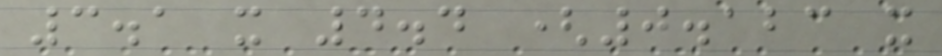3.1 x 4.4 (0.123 x
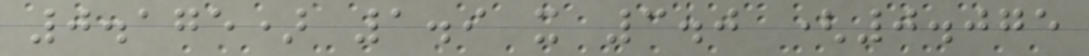0.175) 1.9 x 3.0 (0.075
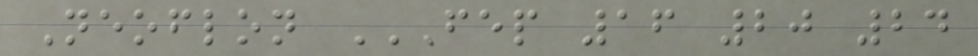Neoflon FEP 16 20 24
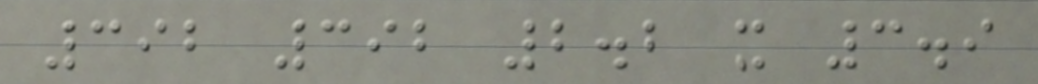392 392 2.2 x 3.9
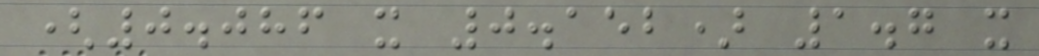(0.086 x 0.152) 1.7 x
